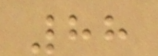88
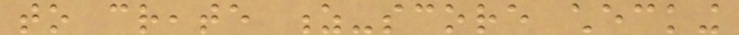to create z-score checking
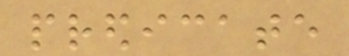predicate
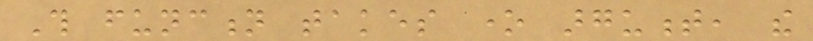This function takes one argument, the
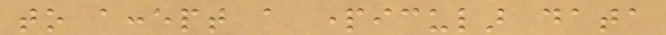to accept a particular data
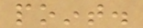point.
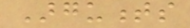Arguments
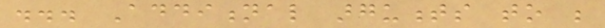... Additional arguments to be
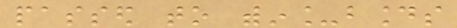passed to within_bounds
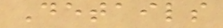Details
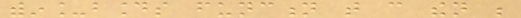within_bounds function that can then be
